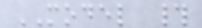MODEL #
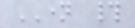NAME #
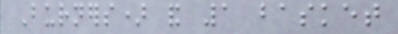Burners) and 1 basket
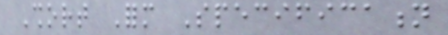Short Form Specification
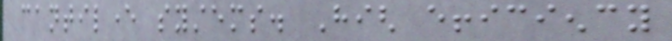cantilever systems. High efficiency
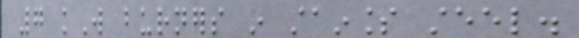7 kW burners in stainless steel.
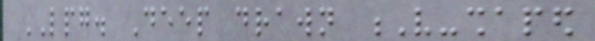LPG. Deep drawn V-shaped
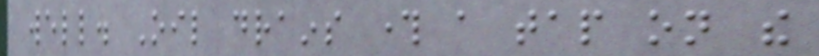well. Oil drains through a tap on the
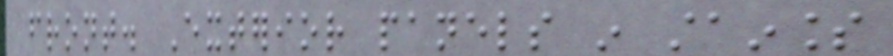front. Exterior panels in stainless
